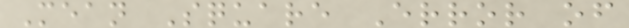Mean Square Error of
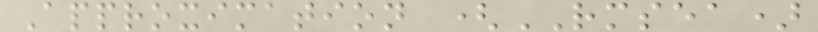Approximation (RMSEA)
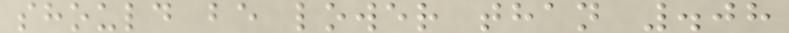should be lower than .08
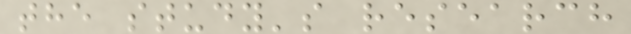the study's research
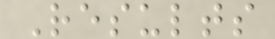Results
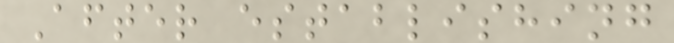After establishing
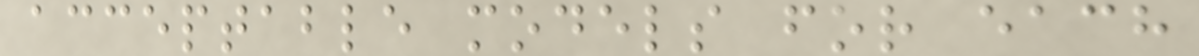acceptable models for each
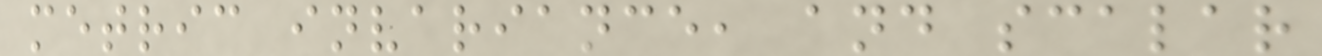metric invariance, and scalar
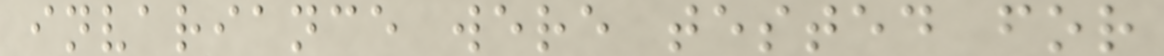invariance were tested for
